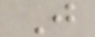J
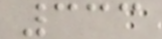333
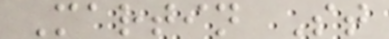Martin St
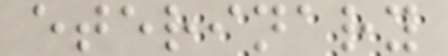eterinary
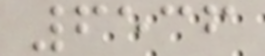6536
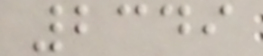2349
